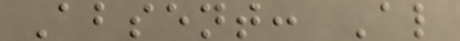Absent: Al
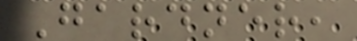Gardner,
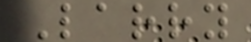Larry
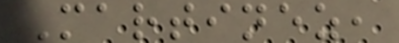Martinez,
